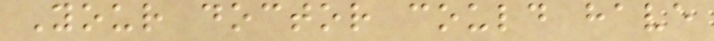Your doctor could have
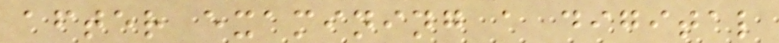after examining a digital
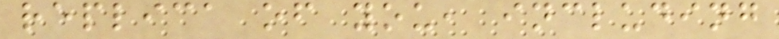replica of you, including
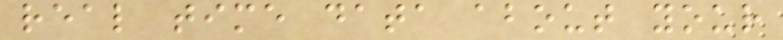real time data about your
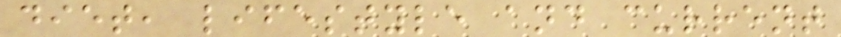diet, lifestyle and current
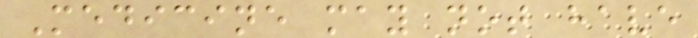Medicine may not have
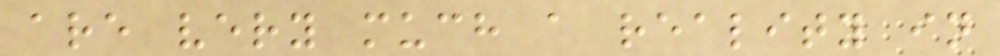are very much a reality in
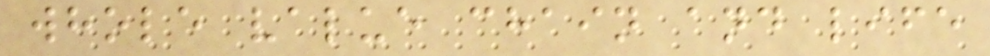whole value chain and life
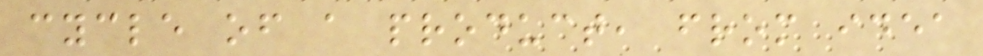cycle of a product, from idea
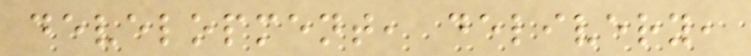development, delivery,
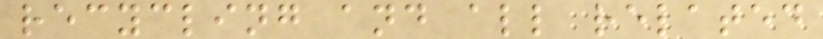recycling and all related
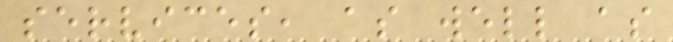services, as well as
